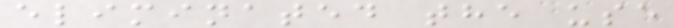eliminated the use
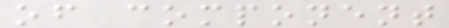of component
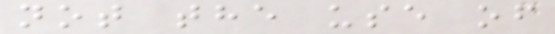not the use of
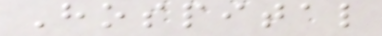Hospital
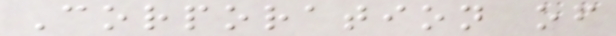Corporation of
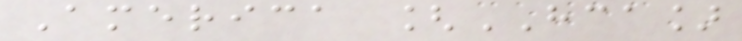America [HCA]
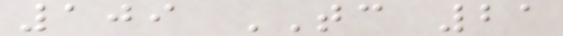109 TC 21
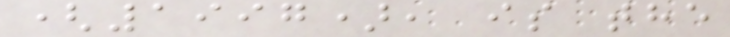(1997), is the
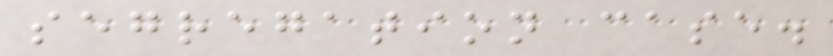segregation case.
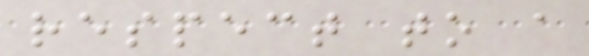respect to a
